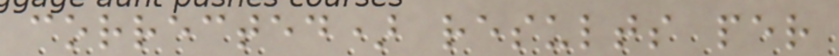corrected) results per
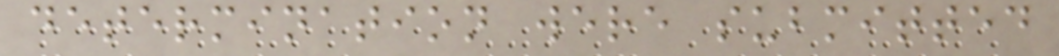determination were submitted
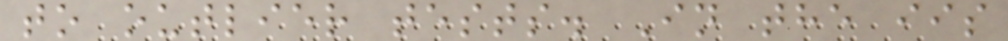to outlier tests. In the iis
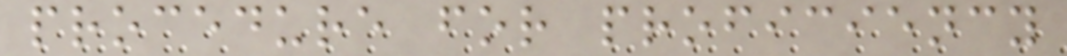procedure for proficiency
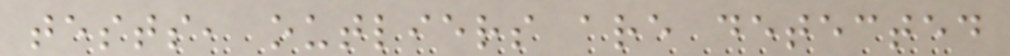tests, outliers are detected
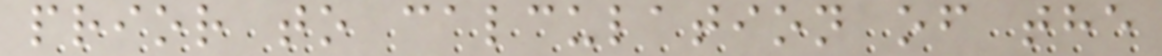prior to calculation of the
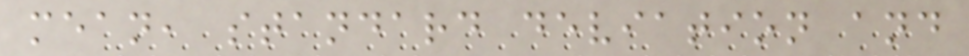mean, standard deviation and
